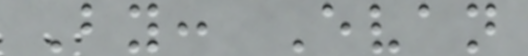By: Evan
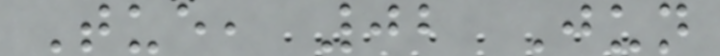Tue, 02 Jun
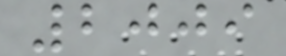2009
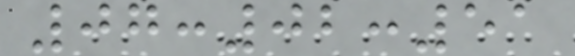07:02:51
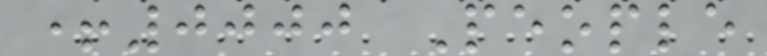+0000 People
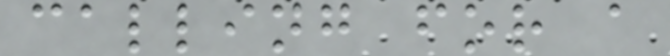calling for a
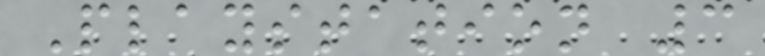Playstation 3
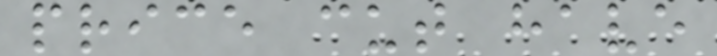price cut have
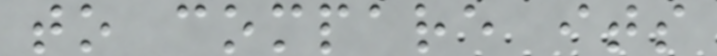to compare its
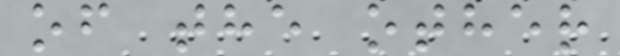of the other
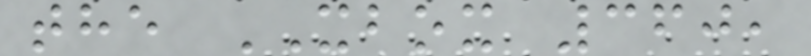the XBOX 360,
